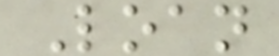Loan
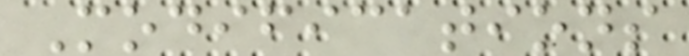Modifications
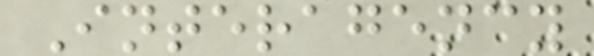Interagency
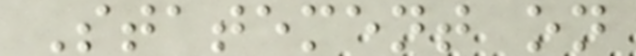Statement on
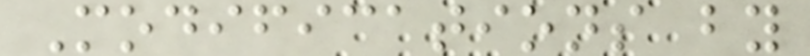Modifications by
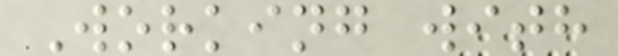Working with
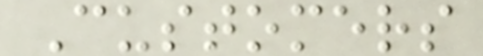Customers
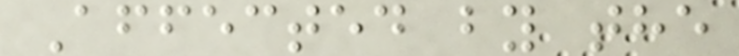Affected by the
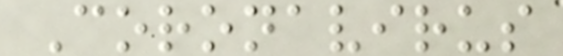Coronavirus
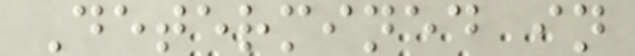Determined in
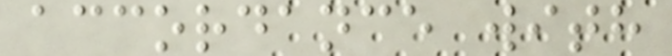accordance with
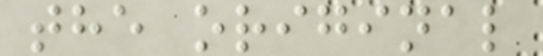the original
